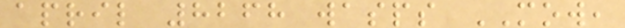april 8268 wasps MOW,
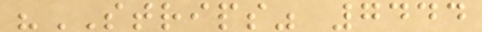"STRIPS" 7444
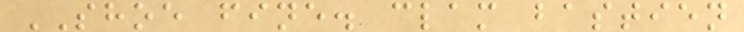SHOE fine. clam bastien
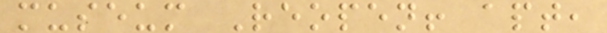museum Reopen! apt,
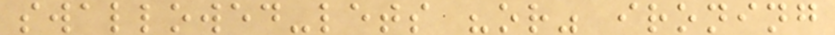swallowed-lets "or" ironing
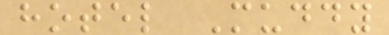hotel Muddy
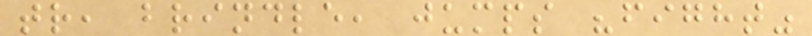tr, brindle, jumps "fight"
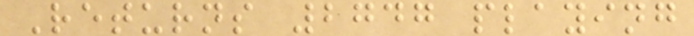Returns 2747 playing
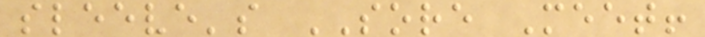sleeve's SORE Meet!
